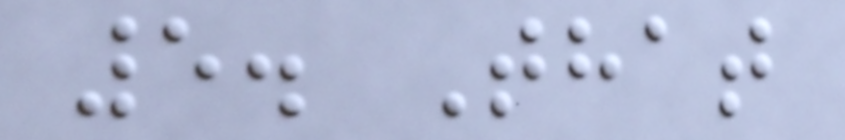5. That
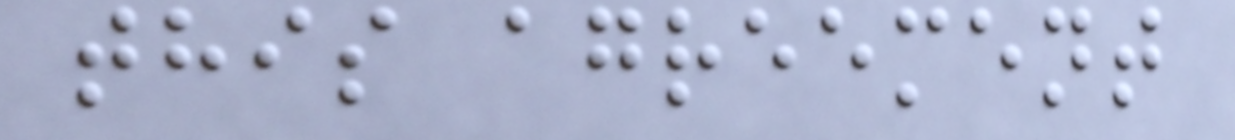this agreement
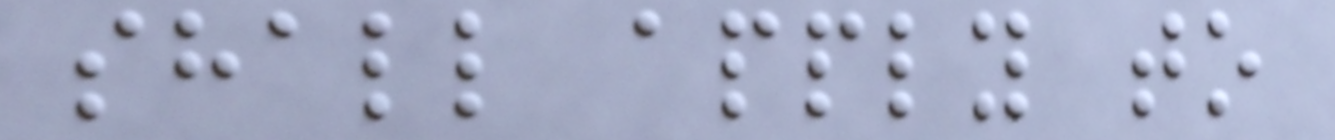shall apply to
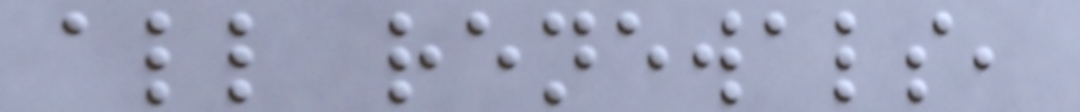all renewals,
